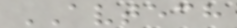AVTECH
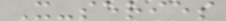X-series
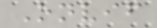Onvif
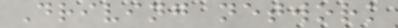Driving network
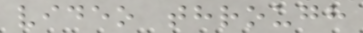video through
